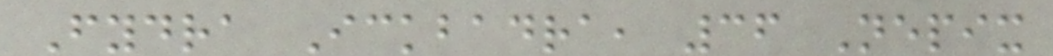Fydra Ickbadra, 36 Nepix
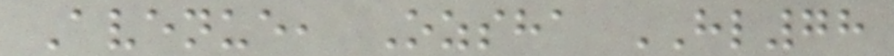Avenue, Ozsha HL78
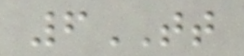6TT
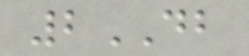2DB
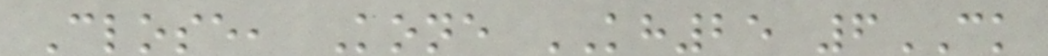Close, Kone KH25 6CK
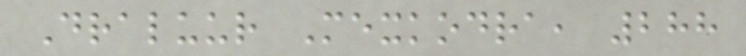Draluur Mexkodra, 288
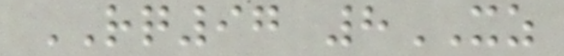RQ97 8XZ
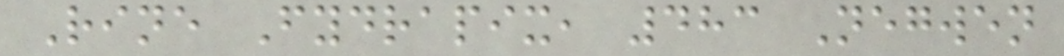Rine Fydrapix, 483 Negwen
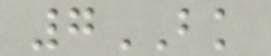7BK
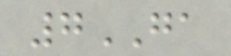7GA
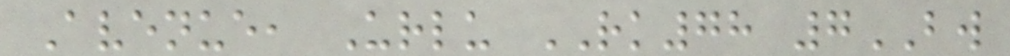Avenue, Urlu RK78 7BW
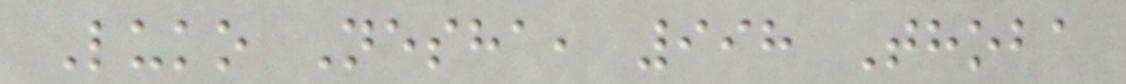Luko Nesha, 998 Thoba
